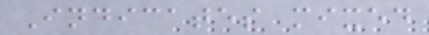Indicates mixed
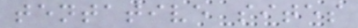tentative sites
